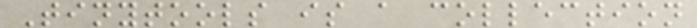Tinytools is a collection
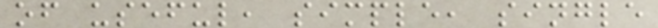of useful, simple, single
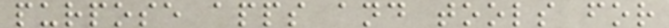purpose apps and tools for
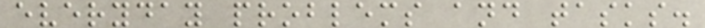everyday problems and tasks.
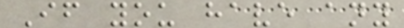If you have any
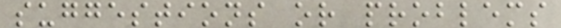suggestions or problems
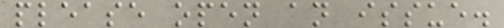please open an issue.
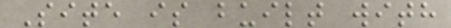Site is built with
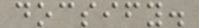docsify.
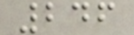246
